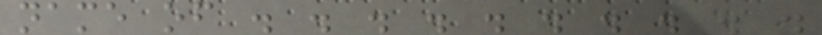name of . . . . . . . . . .
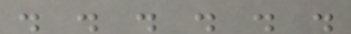. . . . . .
